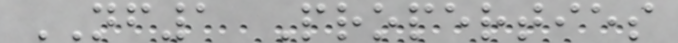NF1 Properties
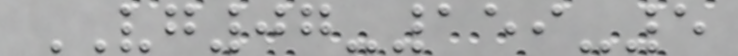VG07-159-5
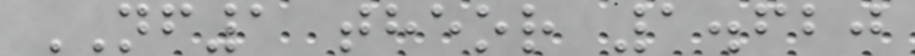NF1 theor 1.620
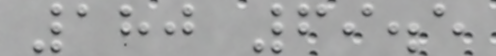180 69.5
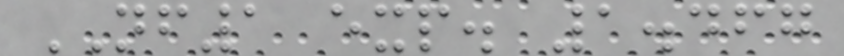NF1 exp. 1.467
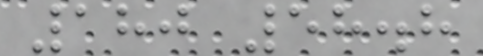180 58.8
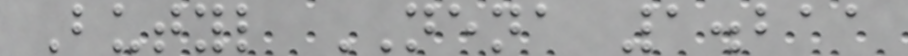Butyl NENA 1.211
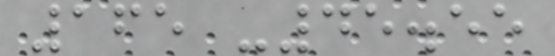165 -45.55
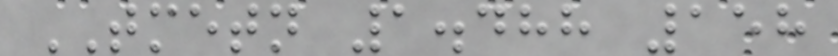TMETN 1.488 158
